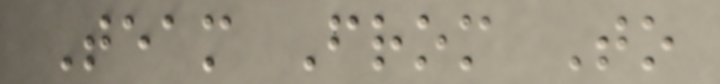Team From To
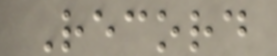Record
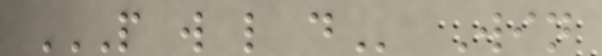P W L D Win
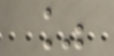%
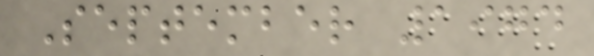September 1974
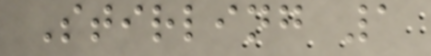Stirling 1
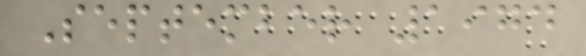September 1974
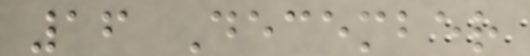16 December
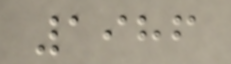1986
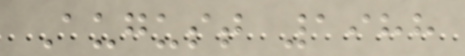August 1988
